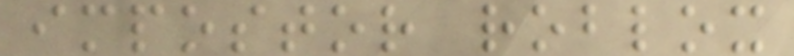impostor roblox
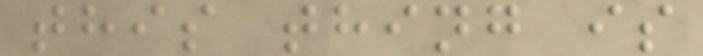this thing is
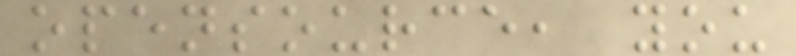opensource, you
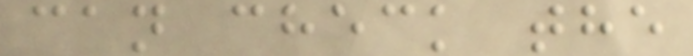can check the
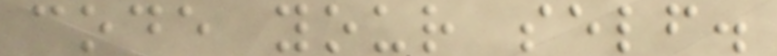code your self.
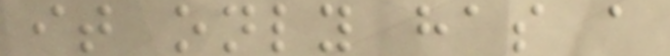it only has a
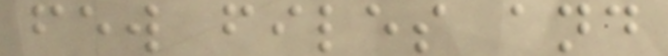few files and
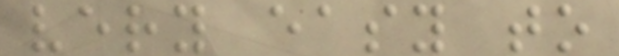very easy to
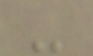-
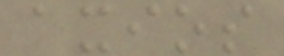axios
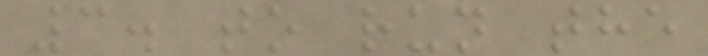3. to run the
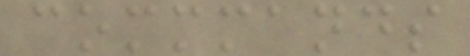commmands
